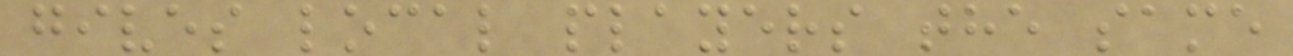gives local players the same
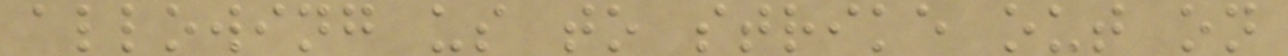allowing us to strike out on
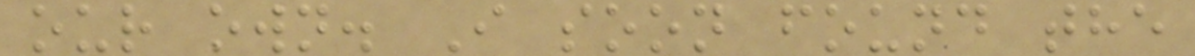our own. I soon found the
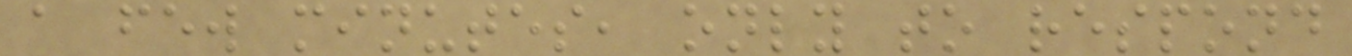a few minutes, only to respond
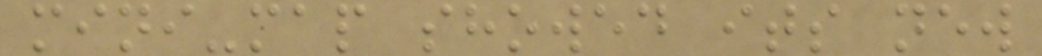mini-map showed its new
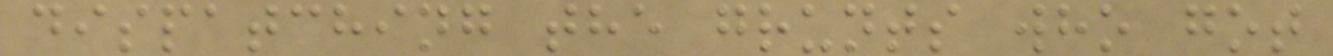dispatching the grunts who got
